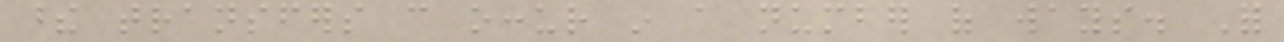these transfers can occur in a number of ways. For
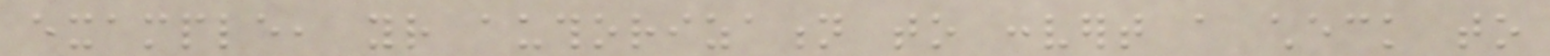example, your authorization to convert a check to
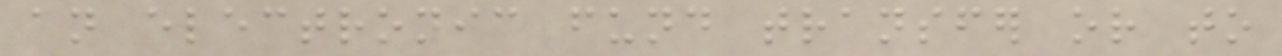an electronic fund transfer or to
